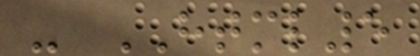- HTML5
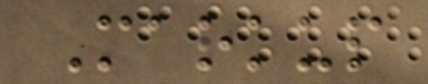Markup
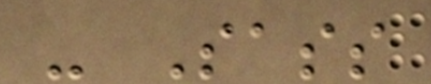- Sass
